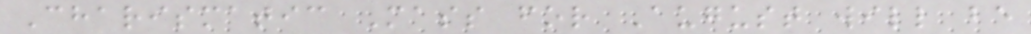Charismatic Mass for August will be
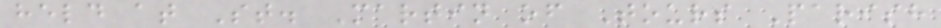held at St. Martin of Tours Parish
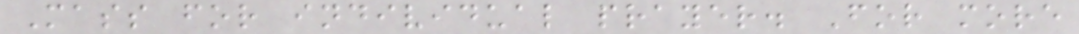Mass for individual prayer. For more
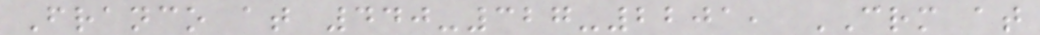Franco at 440-327-2201, CRM at
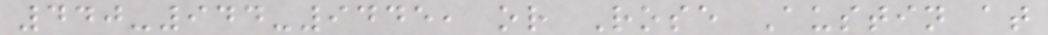440-944-9445, or Rose Austin at
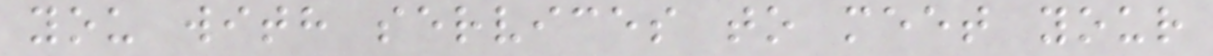you with services to meet your
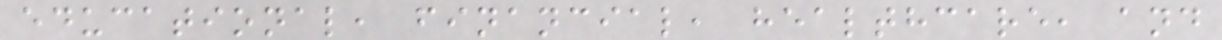educational, financial, healthcare, and
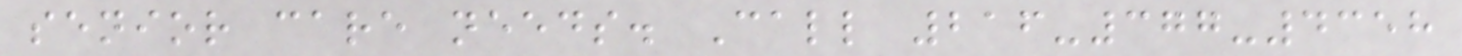senior care needs. Call 216-377-4358
